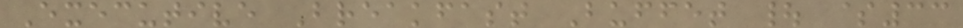Executive Breakfast Buffet | $33
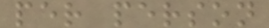per person
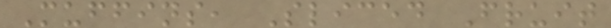Muffins, Sliced Fruit
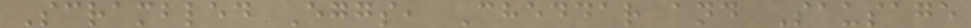Scrambled Eggs, Cheddar and Sausage
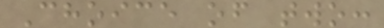Choice of two:
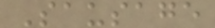Sausage
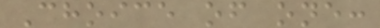Choice of one:
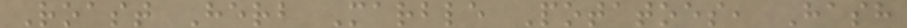Roast Herb Marble Potatoes, Hash
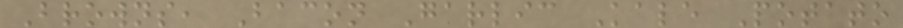Browns, Bacon Garlic Kale Potato
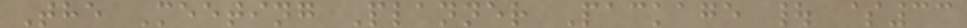The Meeting Planner Package | $33
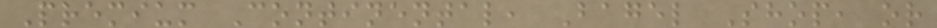Premium Continental, Bagel Shop, or
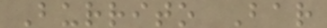Burrito Bar
